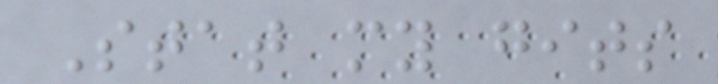Stat my gits
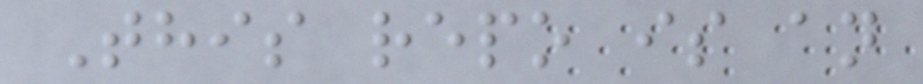This repo is an
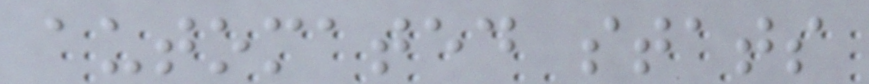automated stats
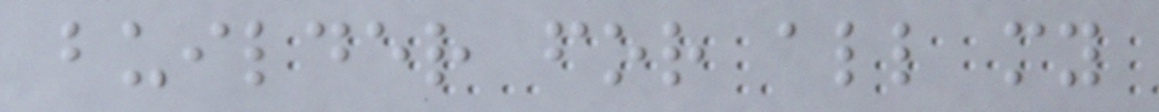builder for all my
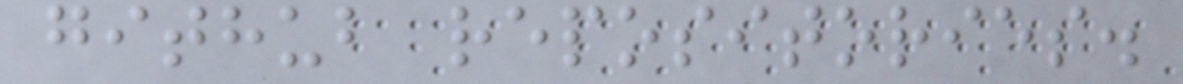github repositories.
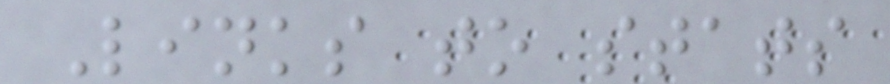Links to stats
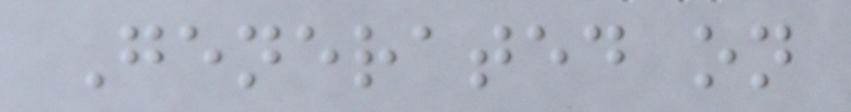Generated on
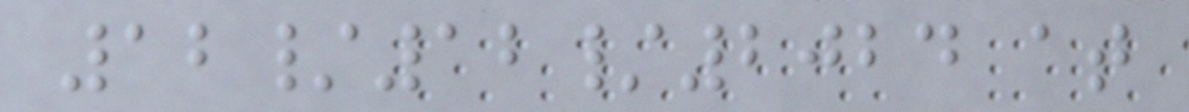12/12/2024 at
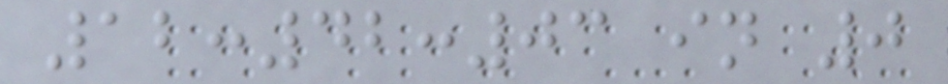12:42:03 in 0
